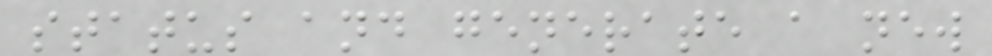status and generate a new
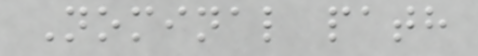Nominal path
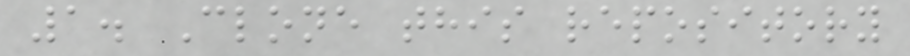1. Clone this repository
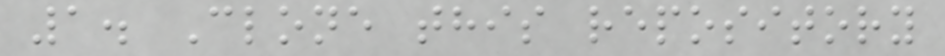1. Clone this repository
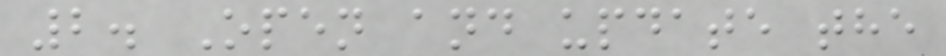2. Open and update the
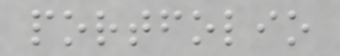portfolio
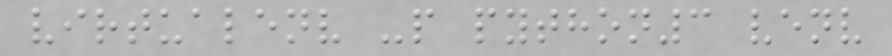virtualenv -p python3 venv
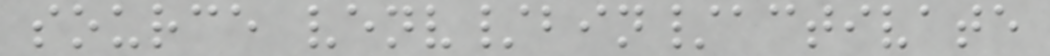source venv/bin/activate
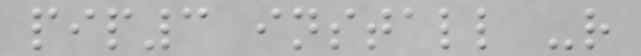pip3 install -r
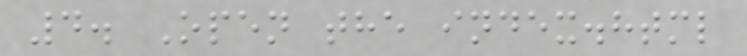4. Open the index.html
